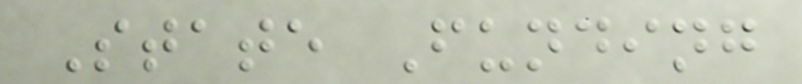State Funding
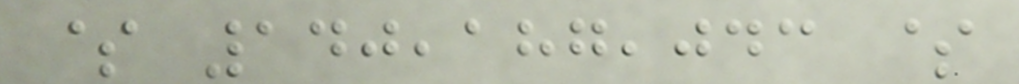$ 140,187,043 $
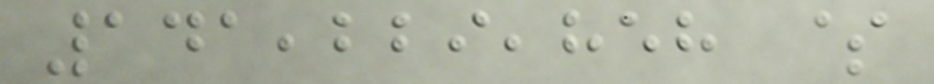141,229,858 $
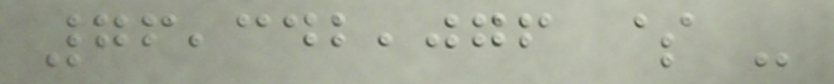76,342,076 $ -
